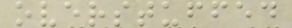overstuffed
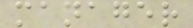manager
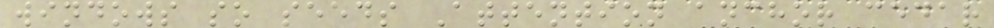windows so seeds Attention anchor cedar
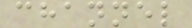channel
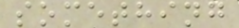something
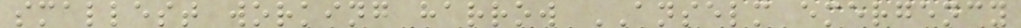smallest working harrow ANSELM emergency
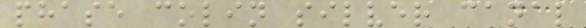phase colin silver canal
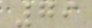79
